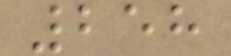258
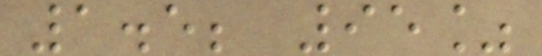1.5; 95%
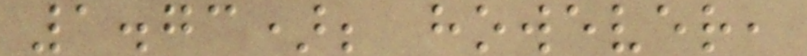1.73); however,
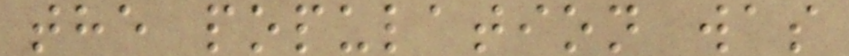the population was
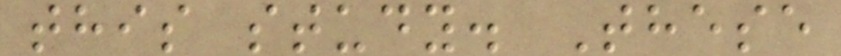this study. These
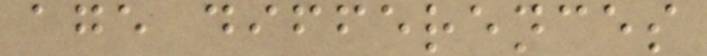age differences
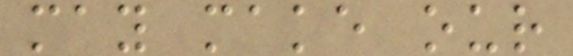may make our
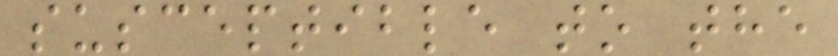susceptible to the
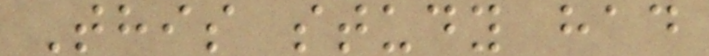This study had
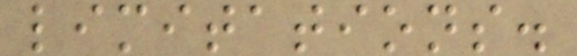limitations.
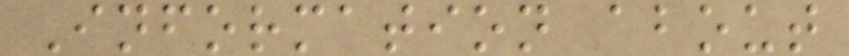Information about
